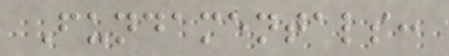Fundamentals:
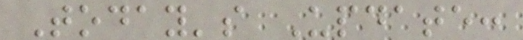Today's Update:
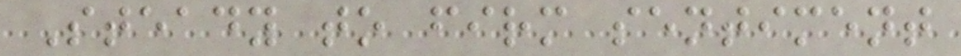Steady to firm sentiment
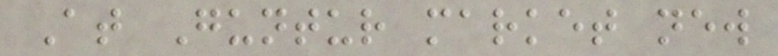At Guntur market new
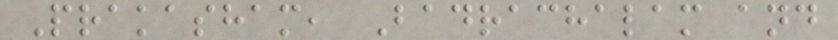Prakasham, Badrachalam and
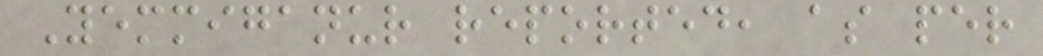Yemmiganur reported, as per
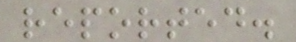reported.
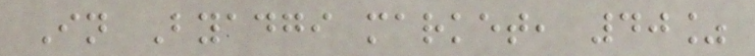In Byadgi market, 40%
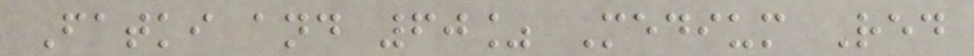Fatki and 60% Medium Red
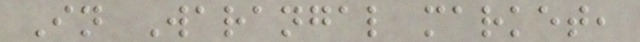In Warangal market,
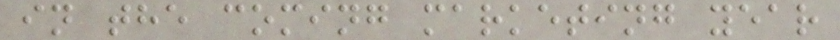in the coming marketing year
